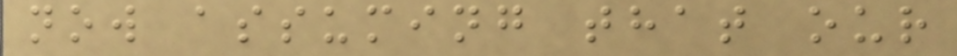now assuming that our
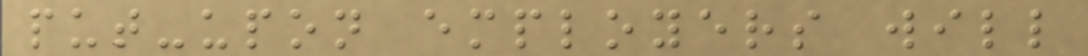put-upon employers will
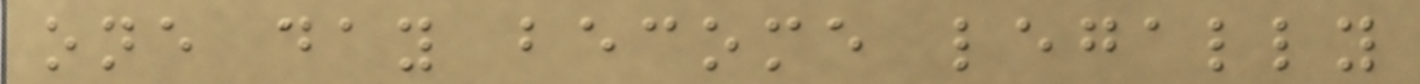one day become legally
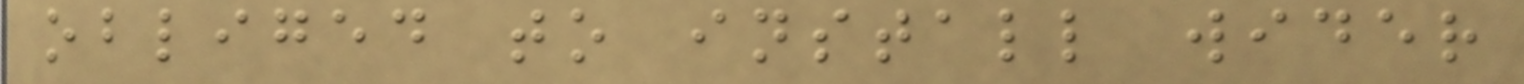obliged to install wider
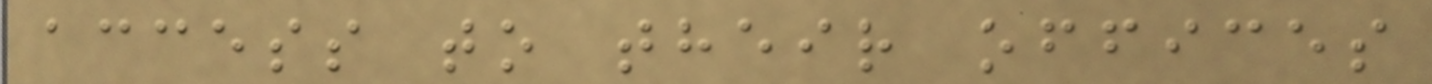access to their offices
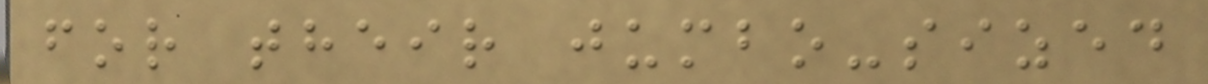for their jumbo-sized
